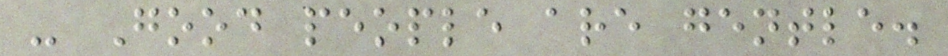- Good people are gentle.
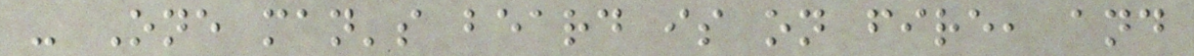- One man's beard is on fire, and
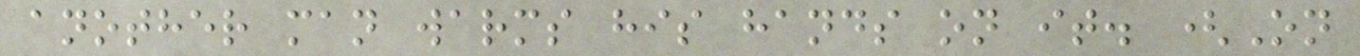another man warms his hands on it. (On
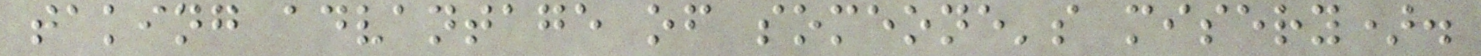taking advantage of someone's misery).
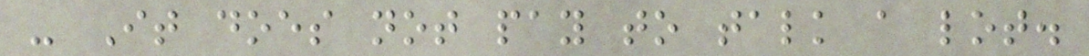- It does not pay to talk a lot.
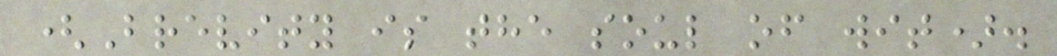(Brevity is the soul of wit).
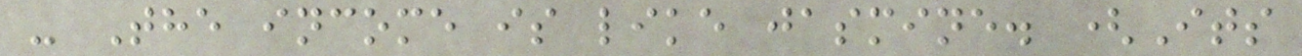- The income is like jasmine. (Its
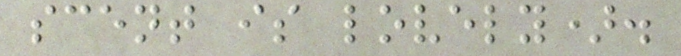scent is lovely).
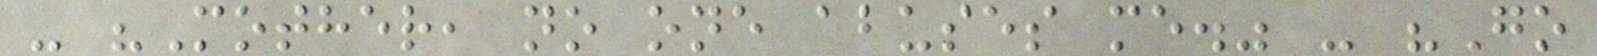- "Mother, no one abuses me." - "Go
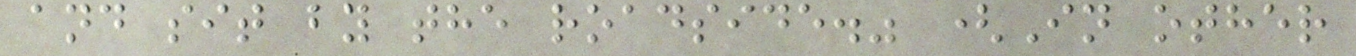and sit by the roadside." (In other
